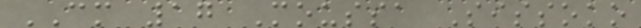CM 17 Moussa Sissoko
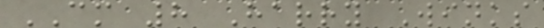CM 8 Harry Winks
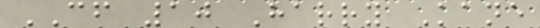CF 10 Harry Kane
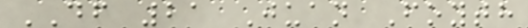DF 21 Juan Foyth
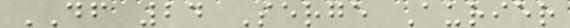DF 24 Serge Aurier
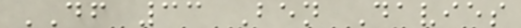DF 33 Ben Davies
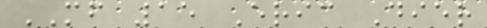MF 15 Eric Dier
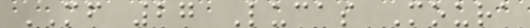MF 27 Lucas Moura
